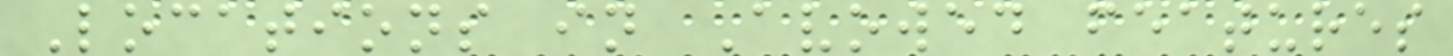Locations in Avowed features
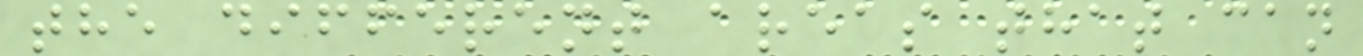the different areas that can
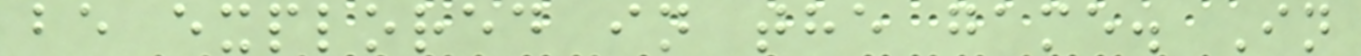be explored in the game. In
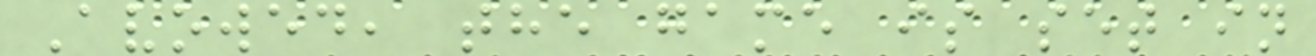Avowed, the game is set in
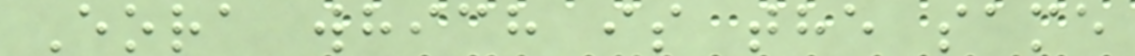Eora which is the same
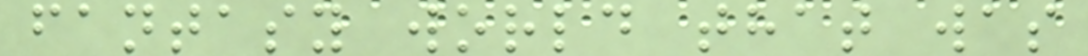fantasy world that was
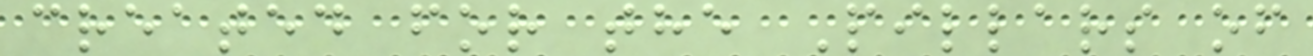created for the Pillars of
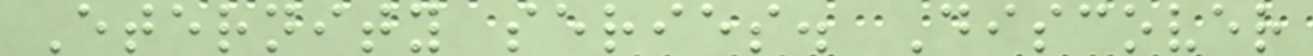Eternity series. Discover
